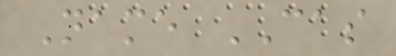Name CAS
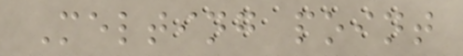Melting point
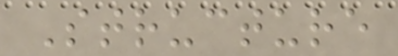Structure
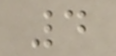4
